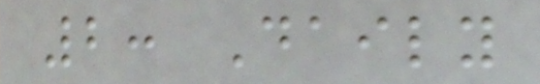2: Daily
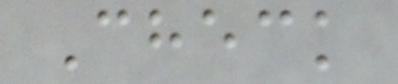Check
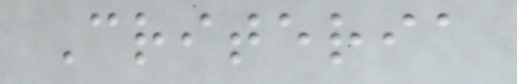Criteria
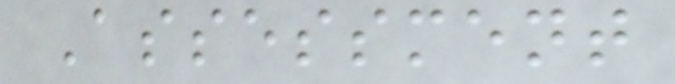Assessment
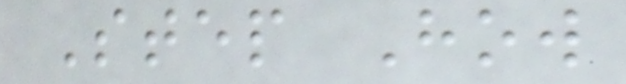Step How
